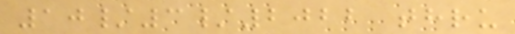10/3/2022 thru
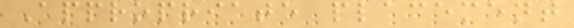Appropriate placement
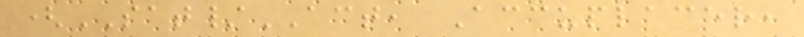(SAT/ACT, Accuplacer,
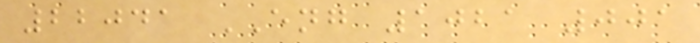22041 ENG 1021 001
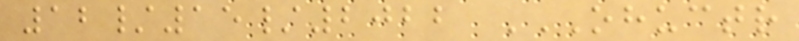12/15/2022 OHUCTR
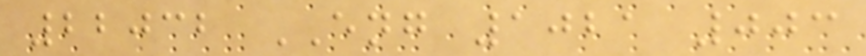22032 ENG 1021 003
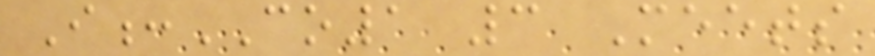I:CO1 3 Meets
